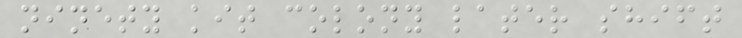ninety kit colony later shift
